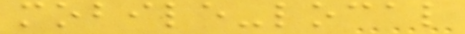mobile-local
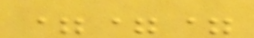===
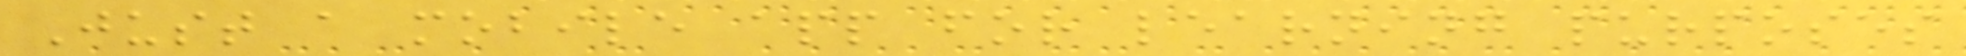Just a mobile app for learning purposes
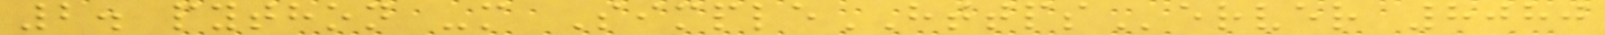2. python -m SimpleHTTPServer 8080
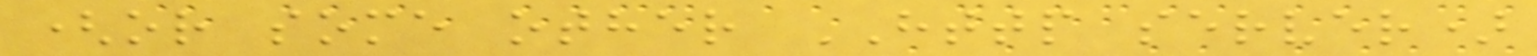(or some other HTTP server)
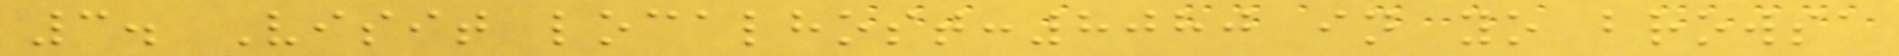3. Visit localhost:8080 in yo browsa
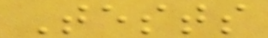Tests
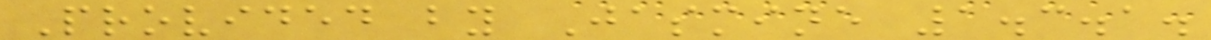Provided by Jasmine 1.3.1.
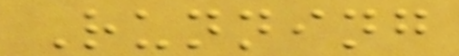Running
